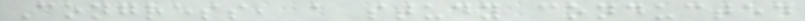Congress, a study conducted
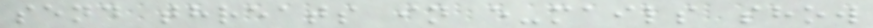send threats in e-mails show
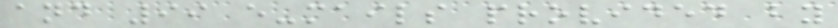and 99 e-mails provided by
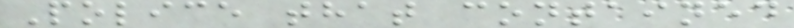Police that contained
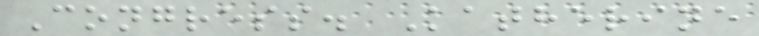Congress. Katherine
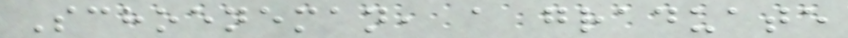Schoeneman, a graduate
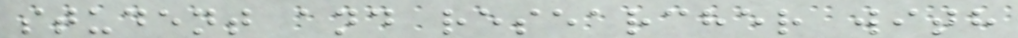student and researcher with
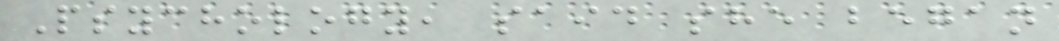Psychology, said she began
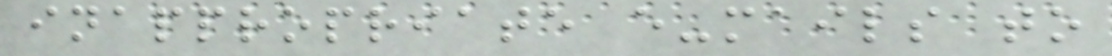inappropriate e-mails to
